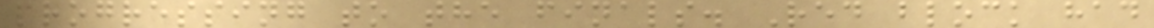progressing to the finals. Red block had
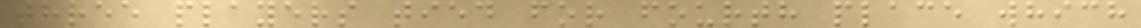three players tied for fourth place which
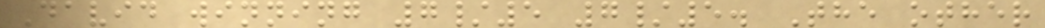David winning 7/5 7/5. The other
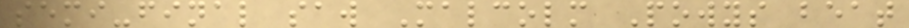semi-final saw Malcolm Powys beat
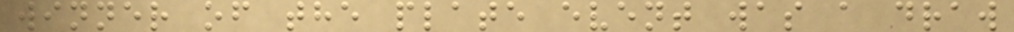winner of the plate event was a draw
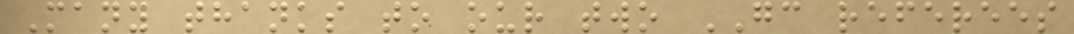Many thanks to our two GC referees
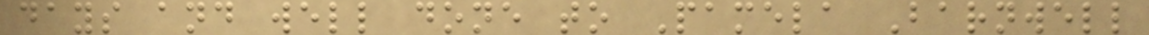days and well done to Pamela Barnwell
